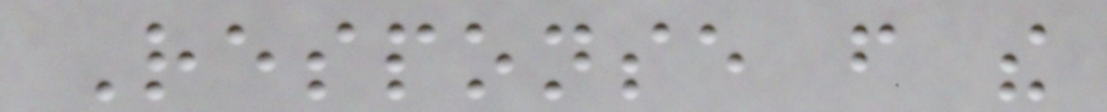Response from the
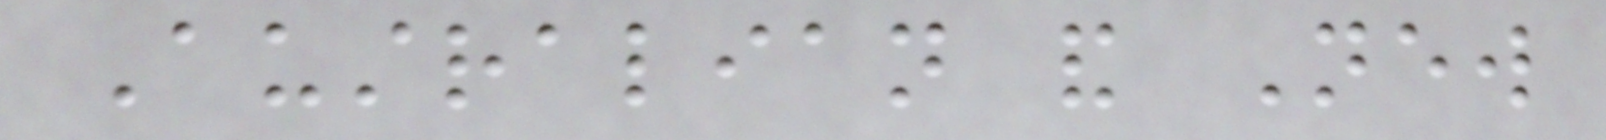Australian and New
